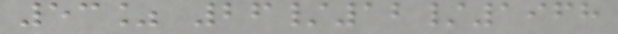53% 26/12/1968
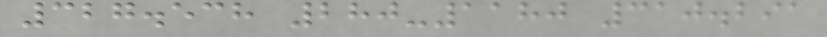327.538 280-1180 310.291
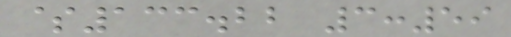$133.22 3:59
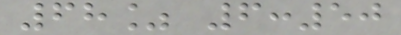68% 6:50
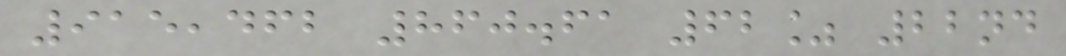915,462 860.61 62% 22nd
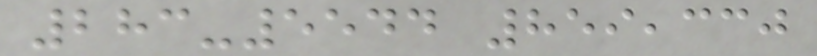283-5544 859,330
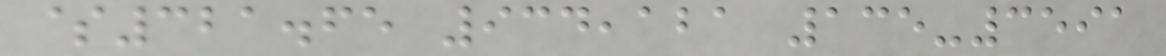$321.65 934,121 135-3591
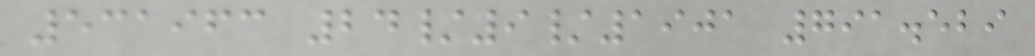531963 24/9/1901 791.529
